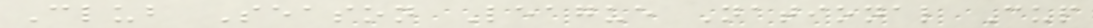Club Season League National Cup
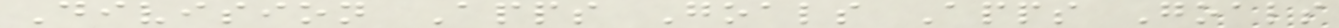Division Apps Goals Apps Goals
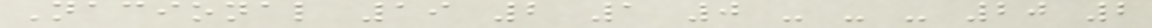Nacional 19 2 1 0 - - - 20 2
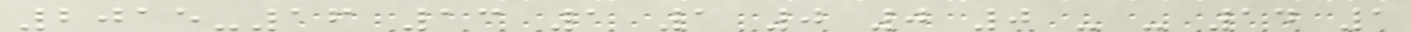2015-16 13 1 1 0 0 0 - - 14 1
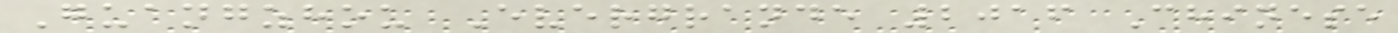Guangzhou Evergrande 2016 Chinese
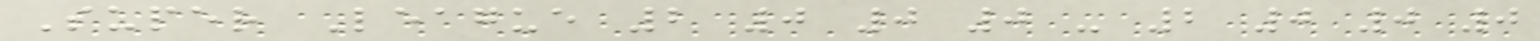Super League 2 0 0 0 - 2 0 0 0
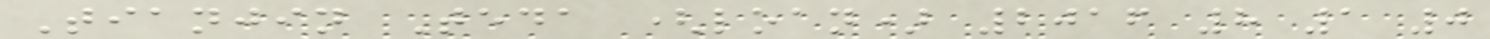Tianjin Teda (loan) 2016 8 1 0
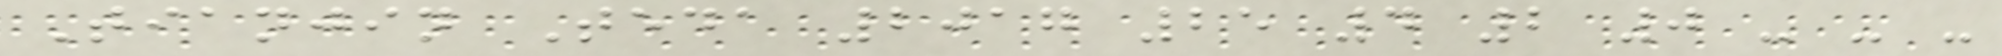Tianjin Teda 2017 25 4 2 0 - - -
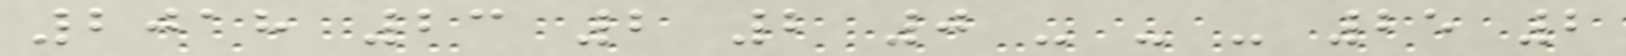2018 23 2 2 0 - - - 25 2
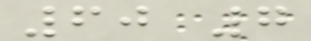60 7
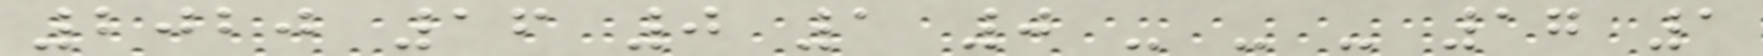2020 16 0 1 0 - - - 17 1
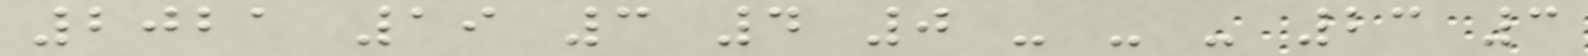2021 19 3 4 0 - - - 23 3
